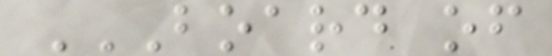BOARD OF
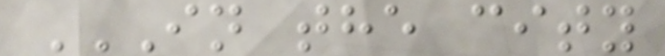IN THE CITY
